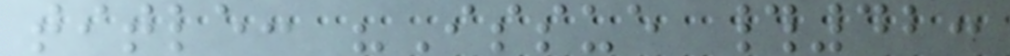title: "Issue #42:
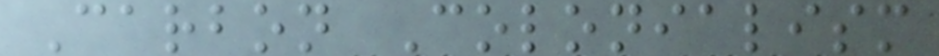Carbon Colonialism
